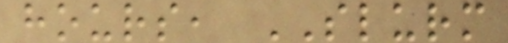hours, SLURM
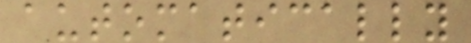automatically
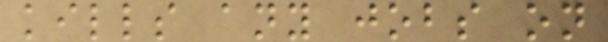kills any jobs on
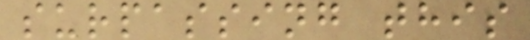surpassing this
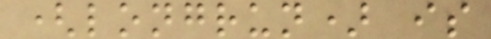(longrun) is
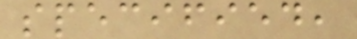specified,
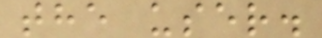the user.
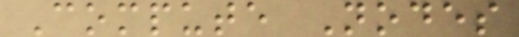Compute Nodes
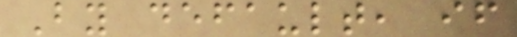By default, if
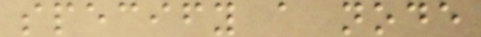specify a node
